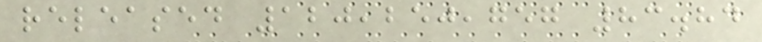released 120,250,757 83.84
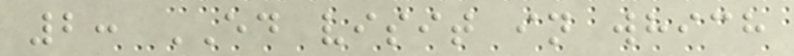2: ED visit in which
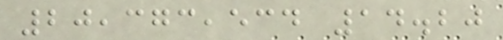20,373,534 14.20
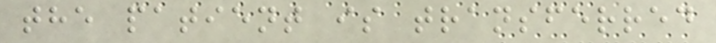the patient is transferred
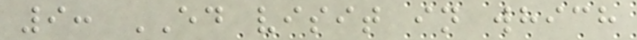9: ED visit in which
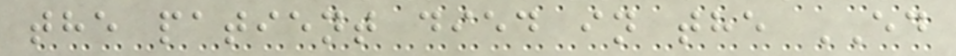the patient died in the ED
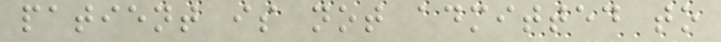patient is not admitted to
